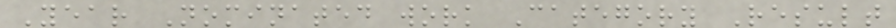Year Nominated work Category Result
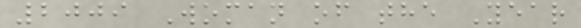2009 Woman of the Year
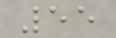55
